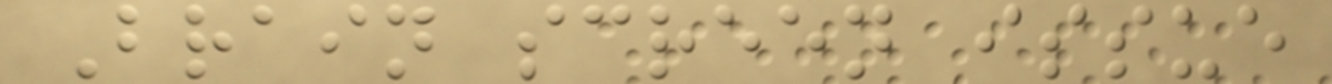Brain screen issue
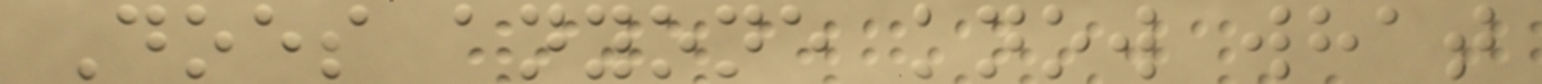Does anyone know what
